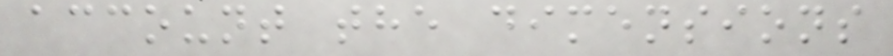account the dimensions
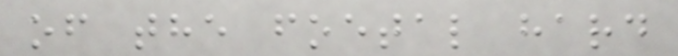of the foetal hard
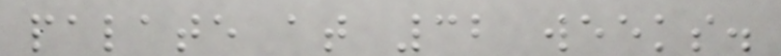palate at 32 weeks.
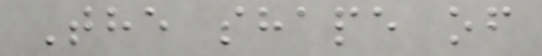The shape of
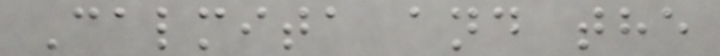Calmita and the
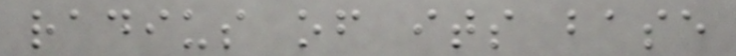radius of its base
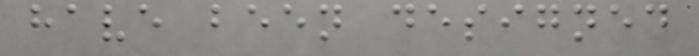have been designed
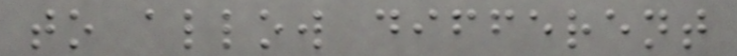to allow different
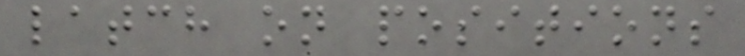latch on positions
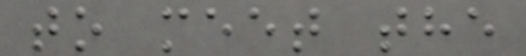to meet the
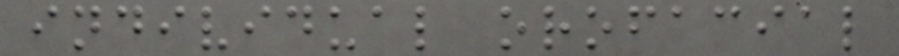individual orofacial
